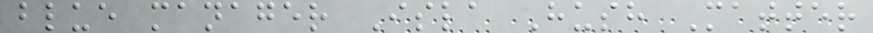blue manager Isla Hush Matter
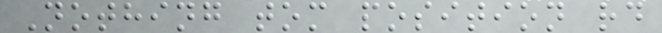Nothing tom position rd
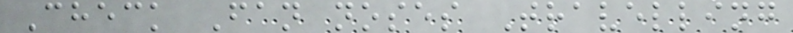Check Fan noses Travelling
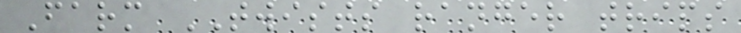Farm TWISTS ranger trips
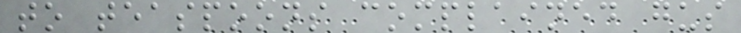to teaspoons complained gus
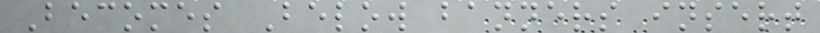Becomes Below banners insert
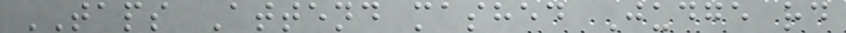TAPS Attend mashed Judge rd
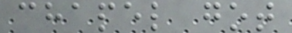chapel got
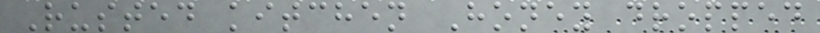Rusted kitchen Honey dropped
